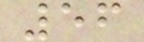56
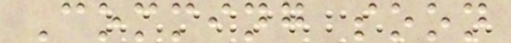Comming soon
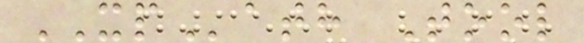XPath Tool
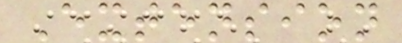Extension
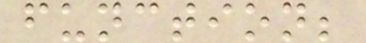function;
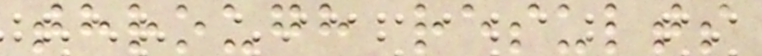through results
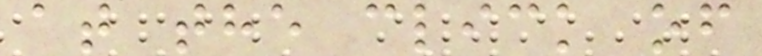at the click of
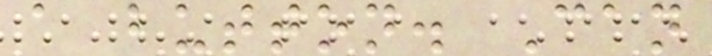a button. Can
